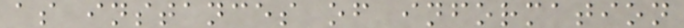as instances of information
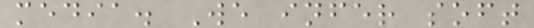media. We infer soft
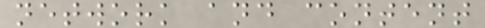network and content
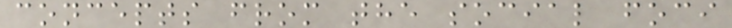concepts from the social foci
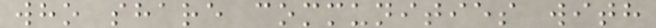who share communities with
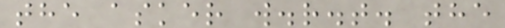the asker w.r.t. the
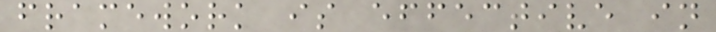framework is effective in
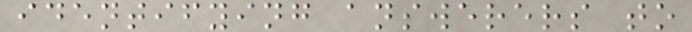identifying answerers to
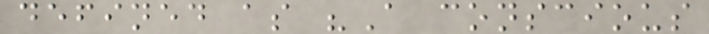defined as "A conscious
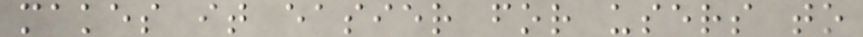makes it easier for users to
